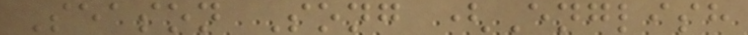Season Song (English
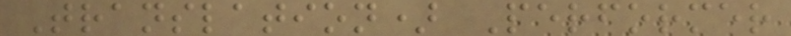Translation) Performer
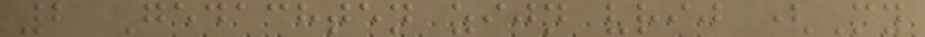2 Gedachten zijn vrij (My
